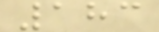183
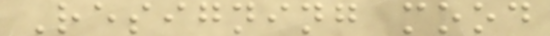Resigning mood
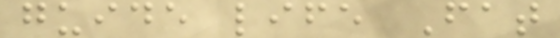guide life Fat
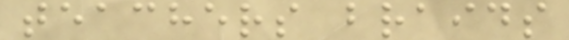teachers braids
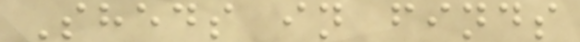Sheds in finds
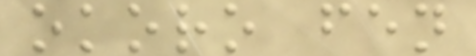okoro fen
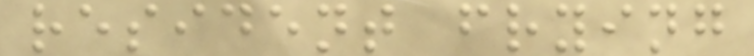resident frying
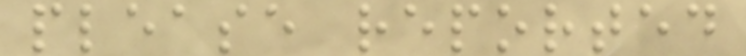please reported
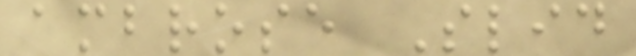ambrose Slid
